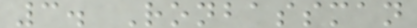3. Ronbassman
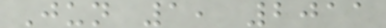Jun 1, 2011
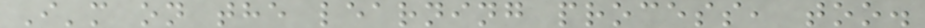I'm on the learning process, too.
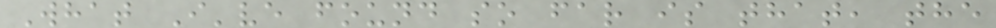What I've found so far is that, the
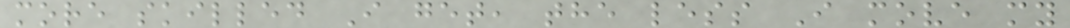more skilled I get, the less I move my
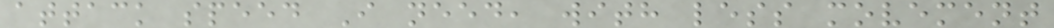attack speed I need, with less movement
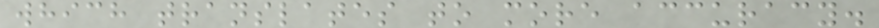which translates to more accuracy.
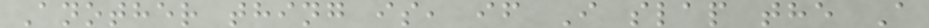Another thing is, if I slap the A
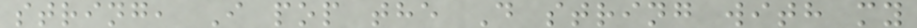string, I pop the D string with my
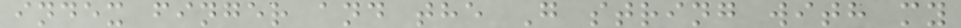index finger and the G string with my
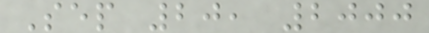Sep 20, 2000
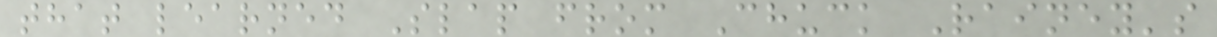that learned Slap from Chuck Rainey's
